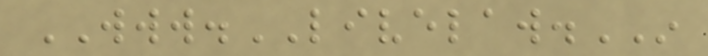WWW.LIVELAW.IN
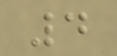4
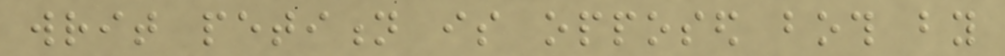writ petition is opposed both by
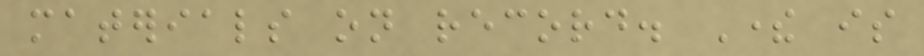materials on record. There is
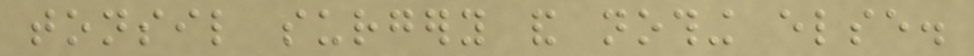tonsil surgery and nothing else.
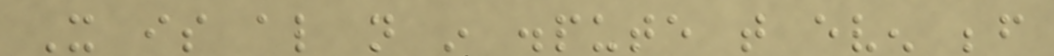It is also not in dispute that even before
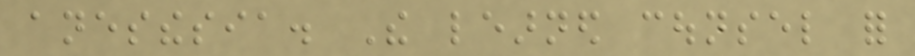anesthesia. The learned counsel for
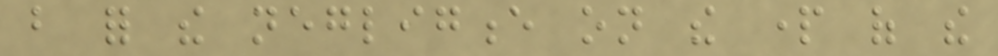but for the negligence on the part of the
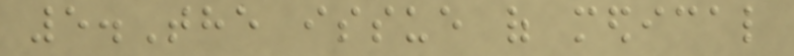5.The issue of medical
